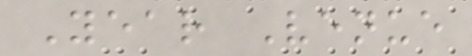Year Venue
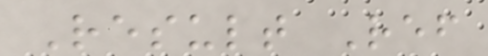Result Ref
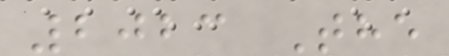2023 The
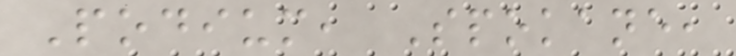Podium, Spokane,
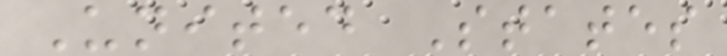United States
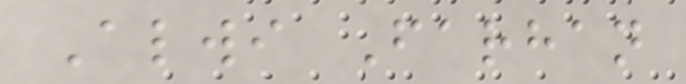Alwi Farhan
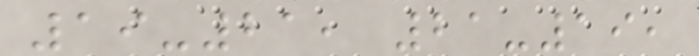19-21, 21-19,
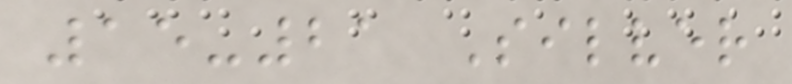15-21 Silver
